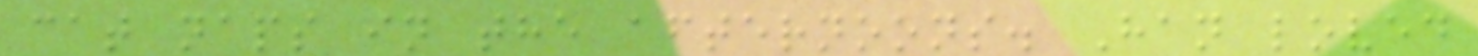cat naps in the afternoons. Han loved
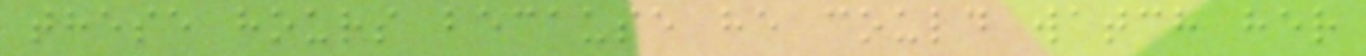these hours because he could watch her
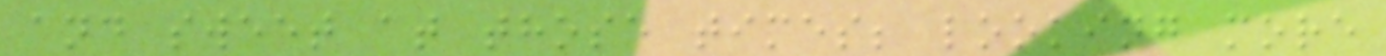and sweet at those times; looking more
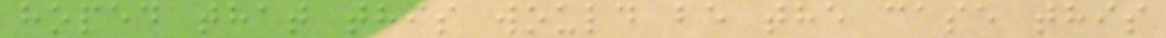hoped that this would be the case this
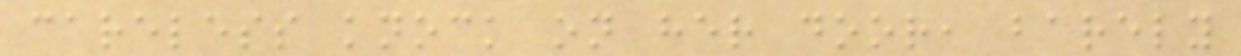careless knock on her door, barely
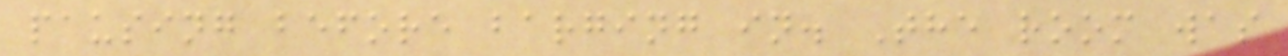pausing before barging in. The room was
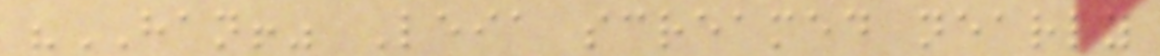"HAN!" Leia screamed nearly
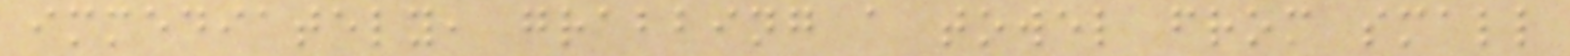immediately, grabbing a towel from small
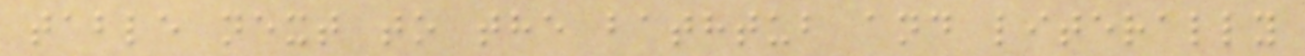table next to the bathtub and literally
